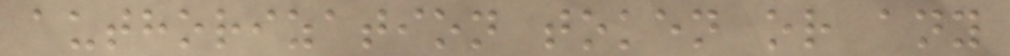authorization token or any
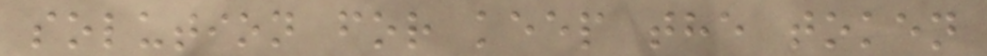solution for keep the token
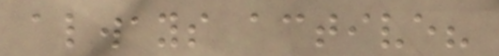always active?
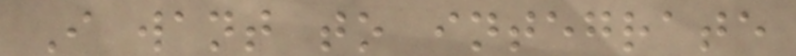I want to integrate
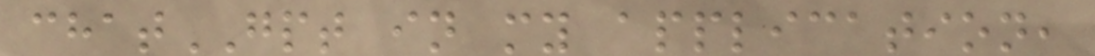chatGPT in my application,
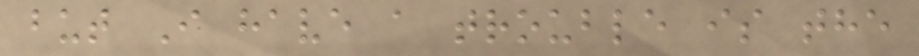but I have a trouble is the
